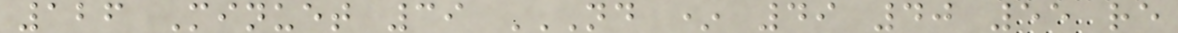126 Minuet 39 ND * 49 40 55 RE
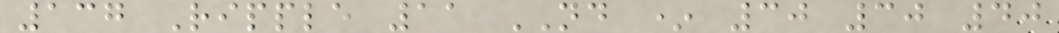137 Ripple 11 ND * 30 30 40
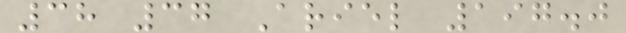38 37 Ariel 197.0
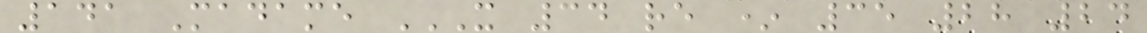141 Madame X 34 RE * 35 28 24
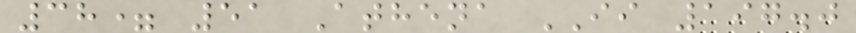38= 51 Athena II 197.0
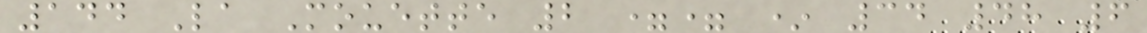144 La Mouette 2 == * 34 48 6
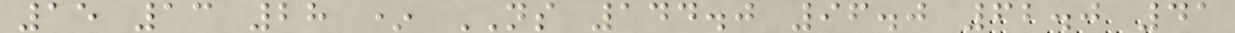15 13 28 * NS 144.0 96.0 62.0 41
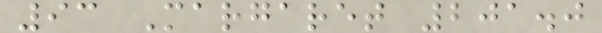93 Margaret 201.0
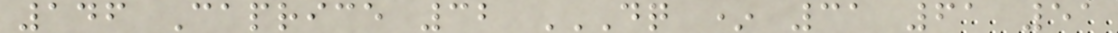146 Caprice 32 DQ * 31 61 51
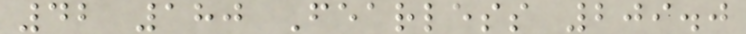42 180 Fearless 209.0
